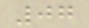07
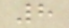8
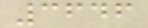3646
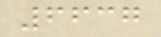6637
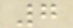7
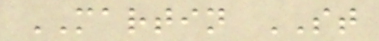MARTIN ST
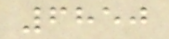6850
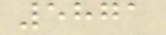5871
